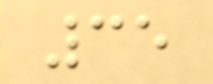35
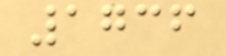1736
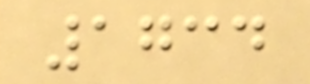1734
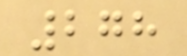278
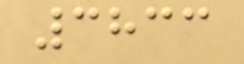3833
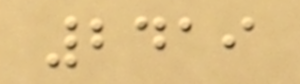2419
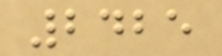2425
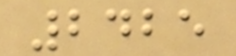2425
